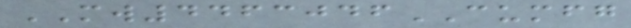MW4463046CUMFG
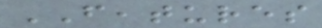FEATURES
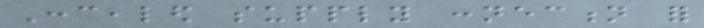Concealed supply connection for
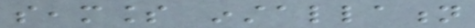seamless installation
